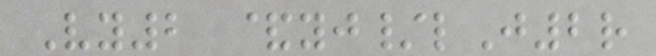Vy2 &yj/lJ2r
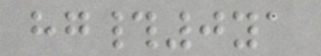hg#0ya
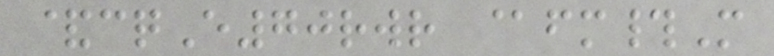&cqE70rwr @fm#M
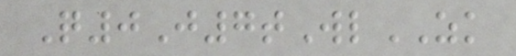Q0J7tWlZK
